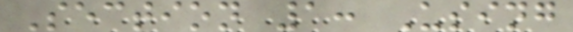Section 1: Using
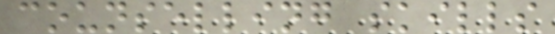counselling skills
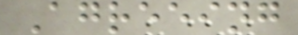Agreeing
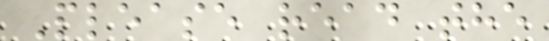Please read the
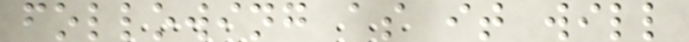following as it will
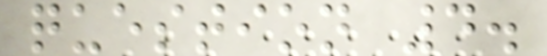question 4.
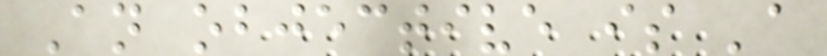An objective is 'a
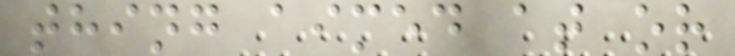thing aimed at or
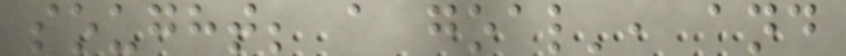sought; a goal', and
